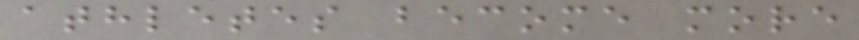athletes become more
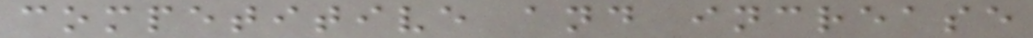competitive and increase
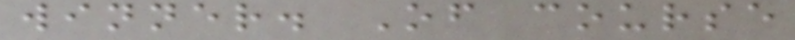winner. Of course
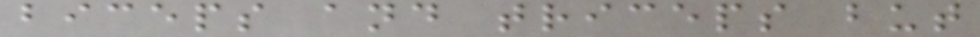biceps and triceps but
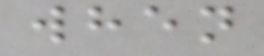when
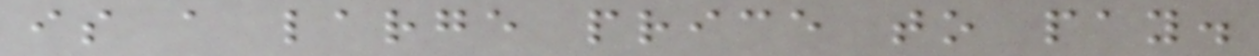is a large price to pay.
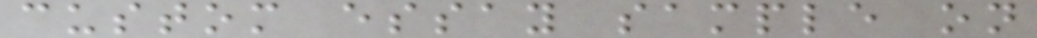custom essay sample on
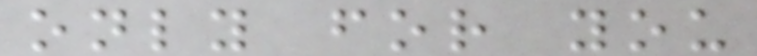only for you
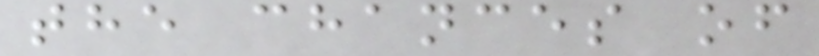the chances of
